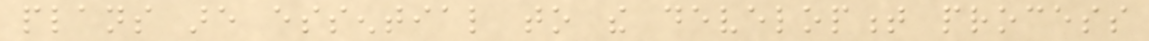plans are essential to the development process
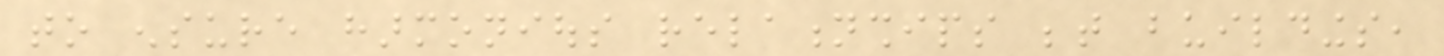to ensure harmonious relationships between buildings,
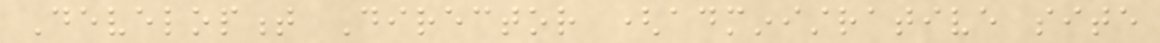Development Director (administrative site
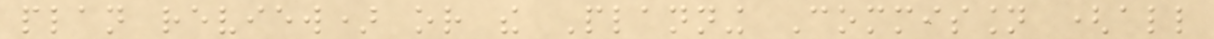plan review) or the Planning Commission (all
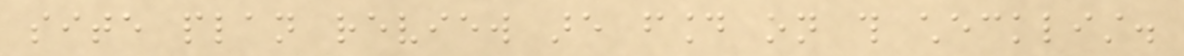site plan review are found on this checklist.
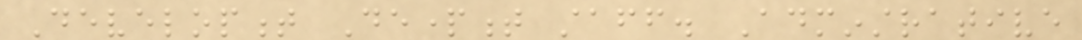Development Department staff. Adminstrative
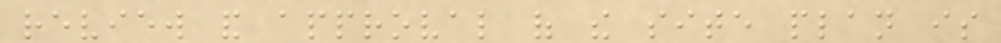review and approval of the site plan is
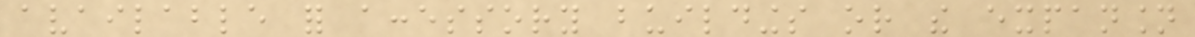available for accessory buildings or the expansion
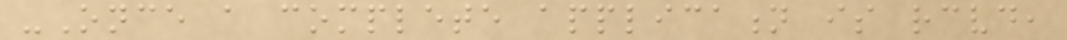-Once a complete application is received,
